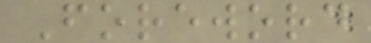Foreword
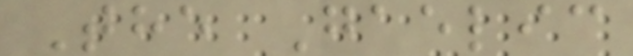The Gaelic
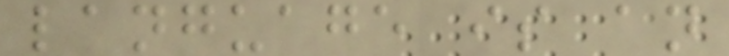language is an
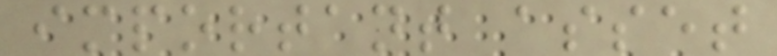important asset
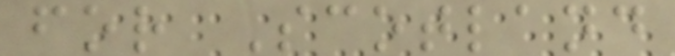for Scotland
